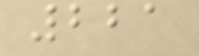221
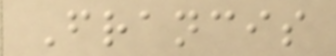Francis
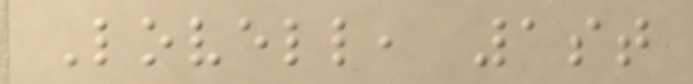Lovell, 1st
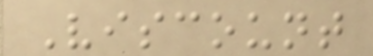Viscount
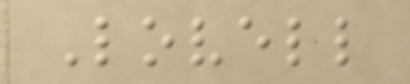Lovell
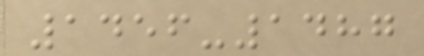1456-1487
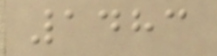1483
